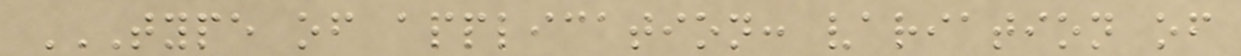TYPE OF APPLICATION: VARIATION OF
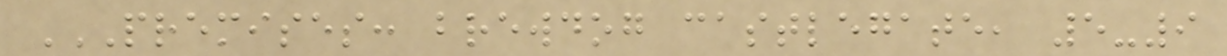PREMISES: BREWDOG CASTLEGATE, 5-9
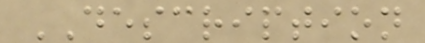DESCRIPTION
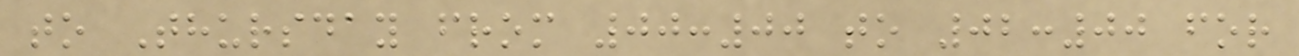to Thursday from 00:00 to 02:00 for
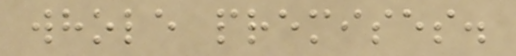whole premises.
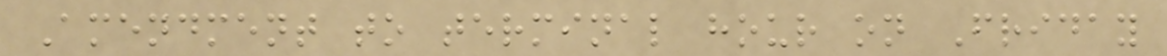Amendment to terminal hour on Friday
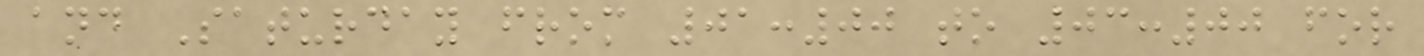and Saturday from 01:00 to 03:00 for
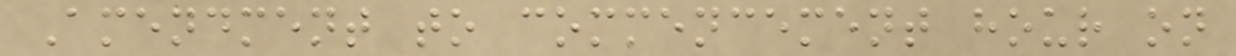Amendment to commencement hour on
